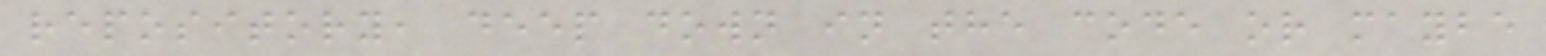repository, deep down in the code or maybe
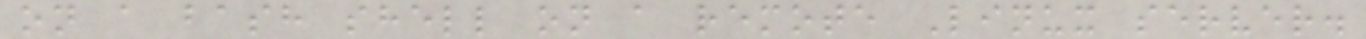on a bash shell on a remote Linux server.
